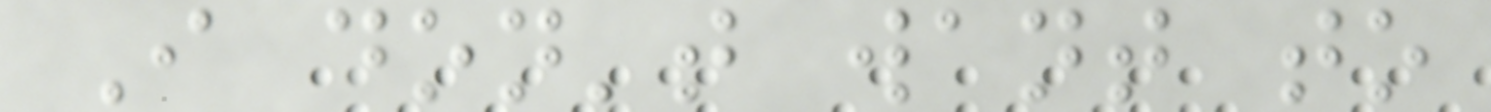I don't want to
